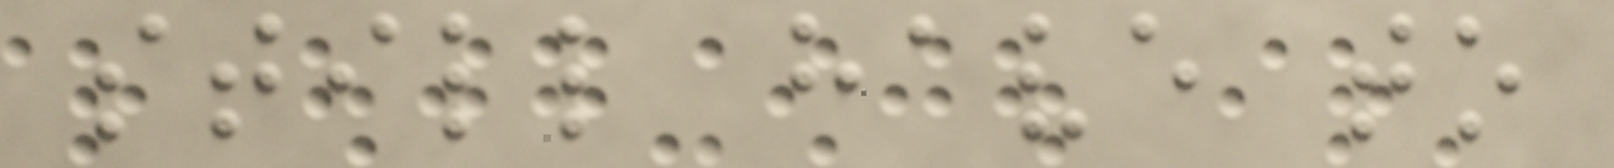still have to
